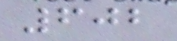602
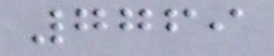7769
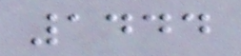1444
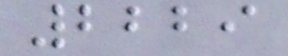2229
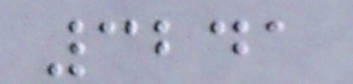3241
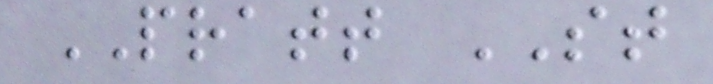PRATT ST
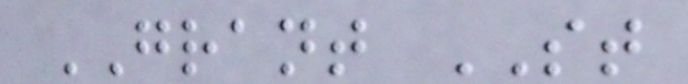GRANT ST
